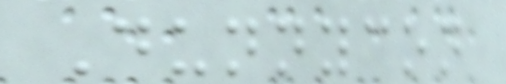Dunnycon
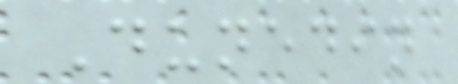Dunedin
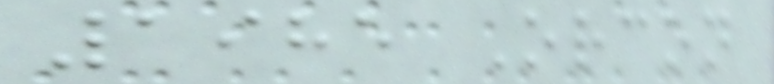1985 Orcon
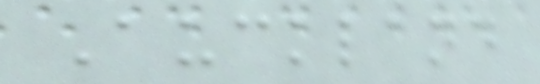Auckland
